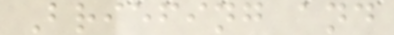Briefing and
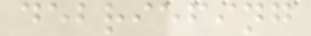debriefing
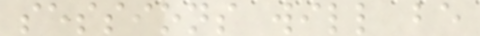sessions will be
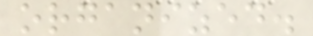organized.
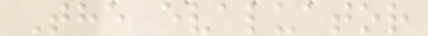The evaluator
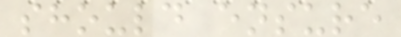should ensure
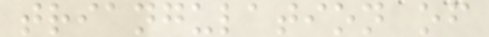triangulation of
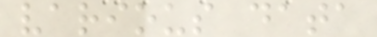various data
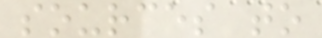sources to
